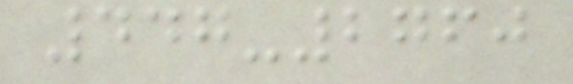447-2760
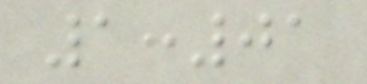1:01
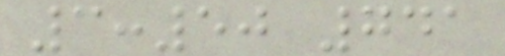3:50 741
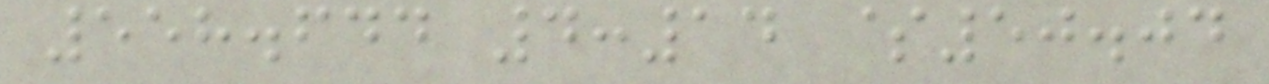558.644 4:14 $50.04
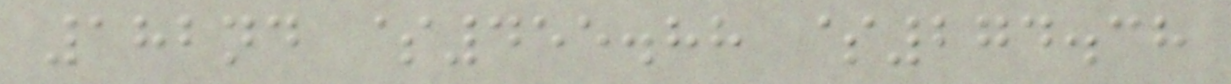182nd $455.88 $274.38
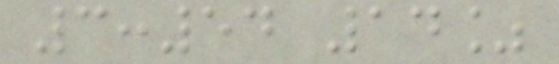3:54 14%
